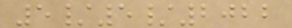5/5/2022
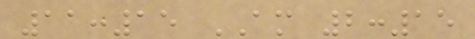11:15 AM 2:15
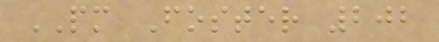PM Foster 202
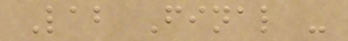Lab Final -
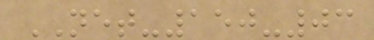NET-150-03
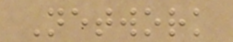Network
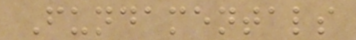Fundamentals
